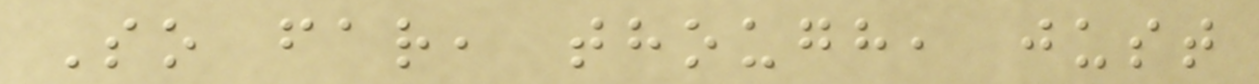So far, though, just
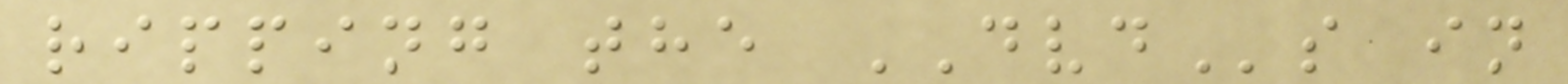ripping the DVDs in
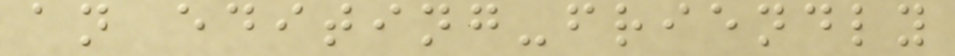an editing-friendly
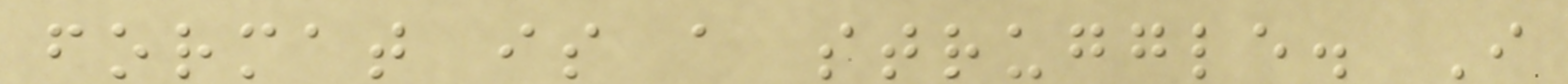format is a struggle. I
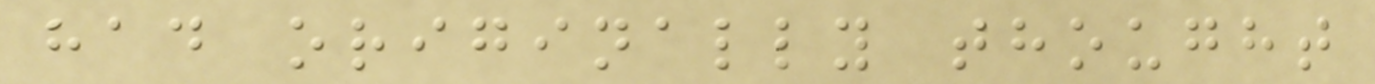had originally thought
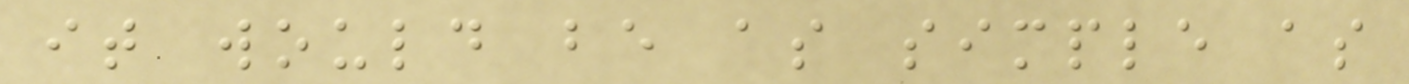it would be as simple as
